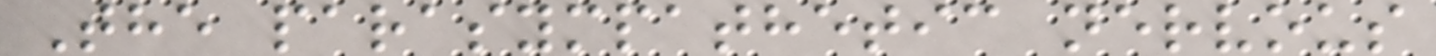The parasympathetic nervous
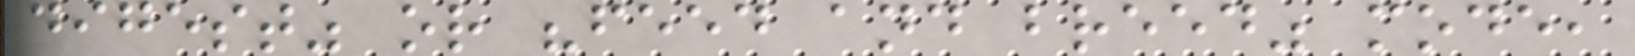digest" or "feed and breed" mode,
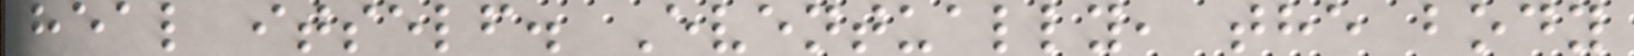heal itself. Eventually, the body
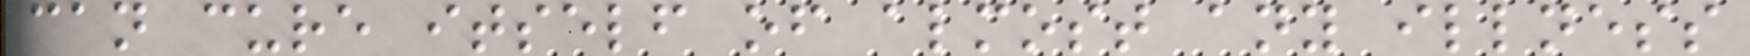can cure itself of almost any illness
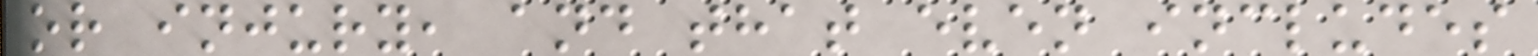or injury, and that even includes
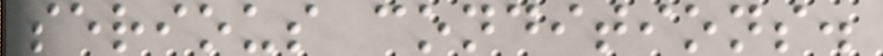serious conditions.
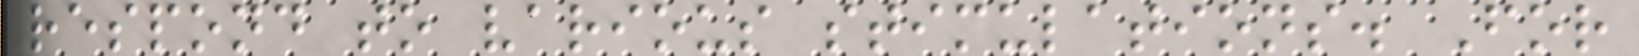respond to various stimulations. For
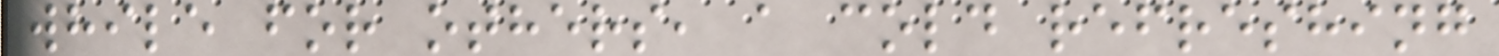while for others, a cold refreshing
